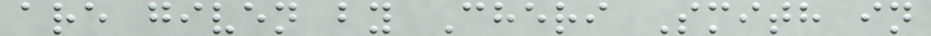are given by Cheri Smith in
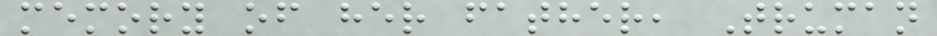memory of her father, Truman
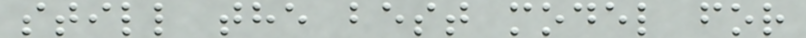still the best model for
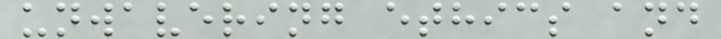unwavering ethics and
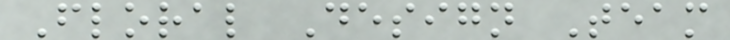Floral Design Team
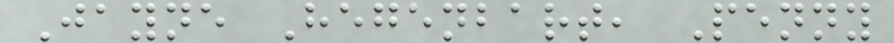Jayne Hegenbart, Penny
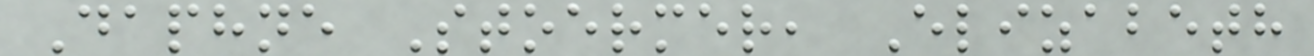Daphne Stoermer, Elizabeth
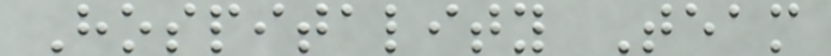Hospitality Team
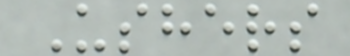Ushers
